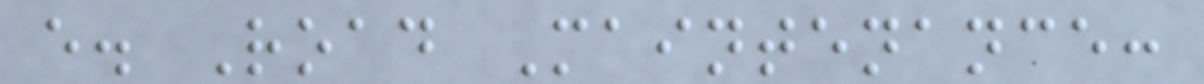e. Road Maintenance:
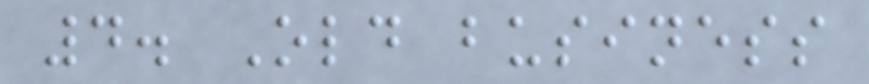4. Old business
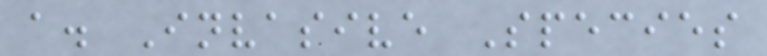a. Invasive Species
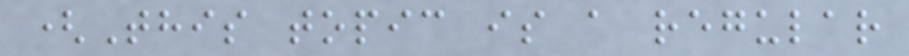(This topic is a regular
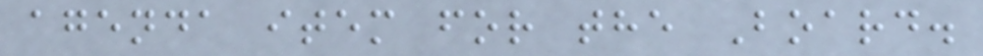agenda item for the Board.
